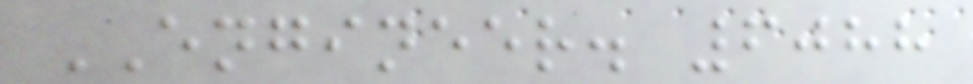ENGINEER. 6088
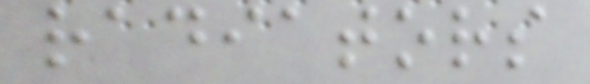radiators
